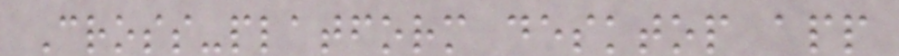Cross-platform desktop app
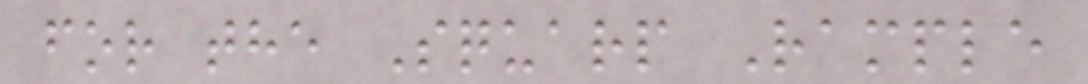for the Squarp Rample
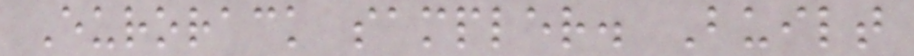Eurorack sampler. Built
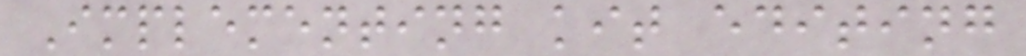Implementing kit editing
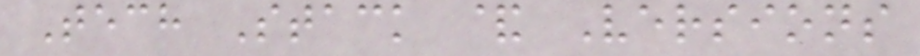Tech Stack & Versions
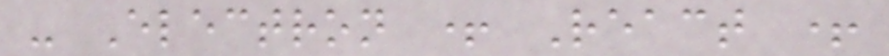- Electron + React +
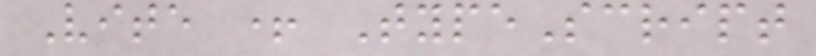Vite + TypeScript
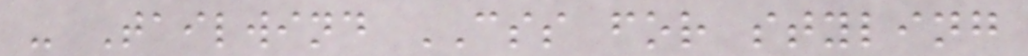- Tailwind CSS for styling
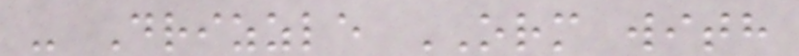- Drizzle ORM with
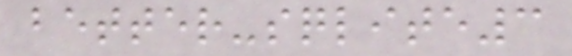better-sqlite3
